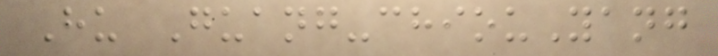Hu Guang-chiouYang
